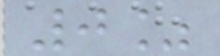0%
